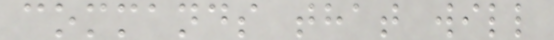commands that will
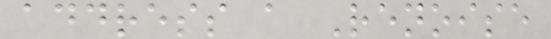address a Renoise
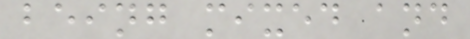being mixed and
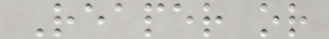Reaper or
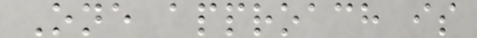One approach is
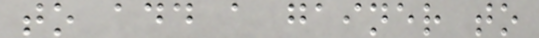to add a gainer to
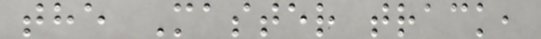the Master track,
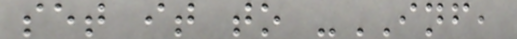set it to -INF,
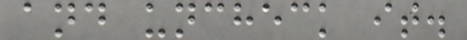and uncheck it.
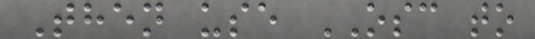Then use OSC to
